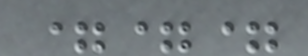===
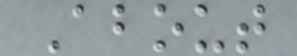About
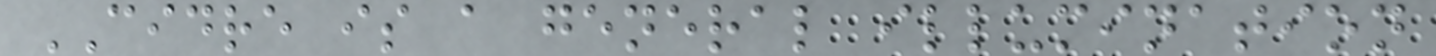CIDRE is a general illumination
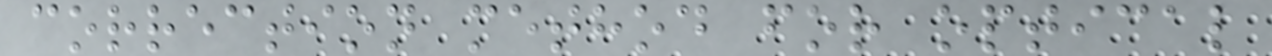correction method for optical
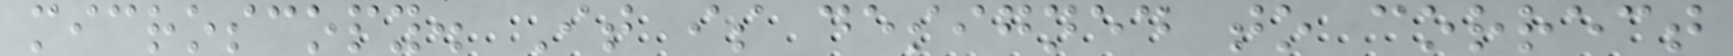microscopy. It is designed to correct
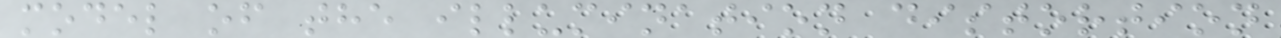model of the illumination distortion
